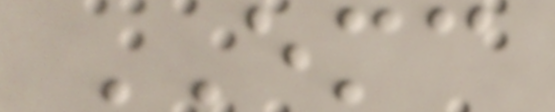EMC
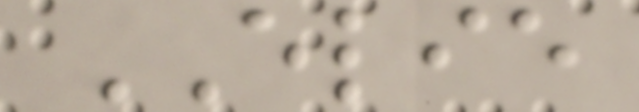ELIE
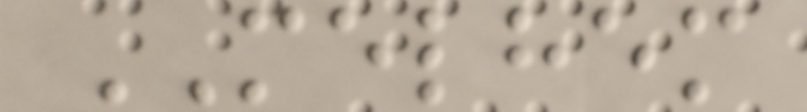MELHEM
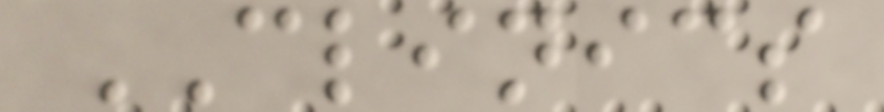CLINICS
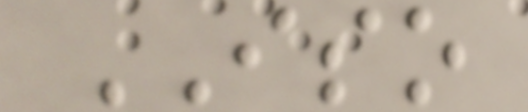ISO
